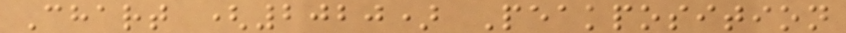Chart (2020) Peakposition
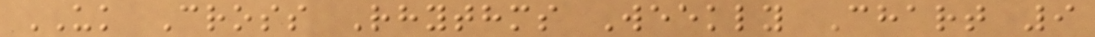UK Cross Rhythms Weekly Chart 9
